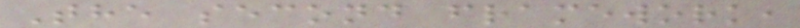The second framework,
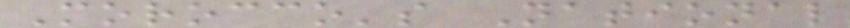Morocco's National
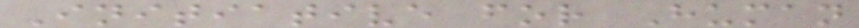Initiative for Human
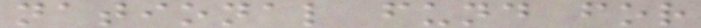national fund for
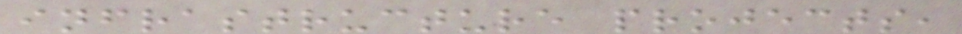infrastructure projects,
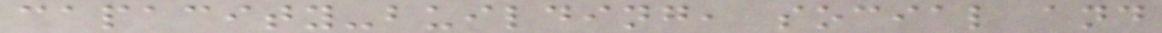capacity-building, social and
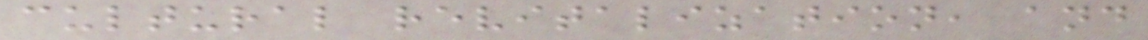cultural revitalization, and
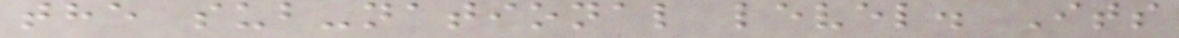the sub-national level. Its
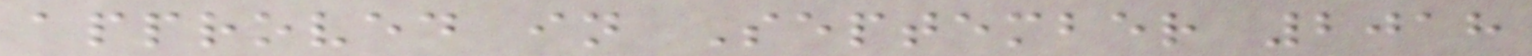approved in September 2018
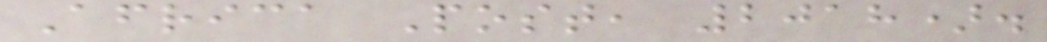Africa Post, 2018).
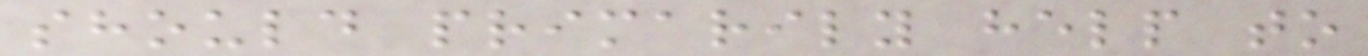should primarily help to
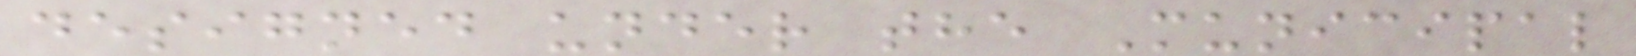designed under the Municipal
